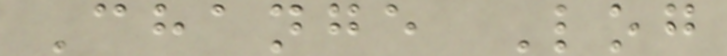Change Log
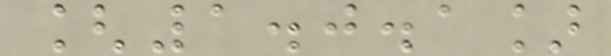[1.0.1]
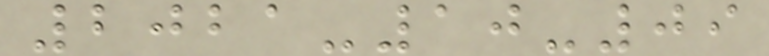2021-10-09
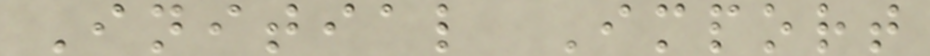Initial Import
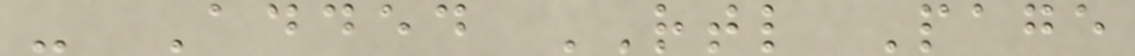- Added RTL Page
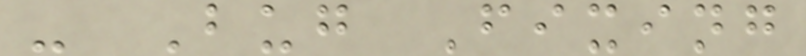- Bug Fixing
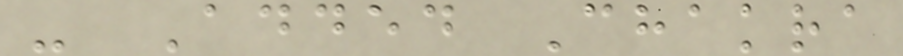- Added Chakra
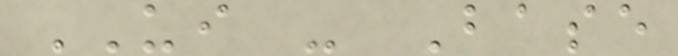UI - Base
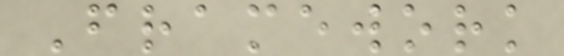Framework
